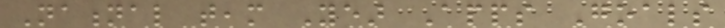National team Year Apps Goals
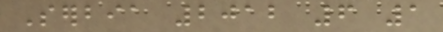Serbia 2012 6 1
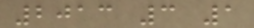2013 3 1
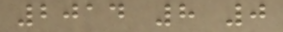2014 8 0
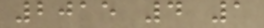2015 4 1
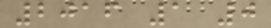2016 1 0
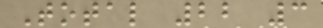Total 22 3
